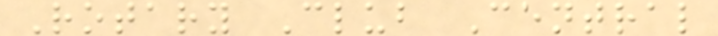Rotary Club Central
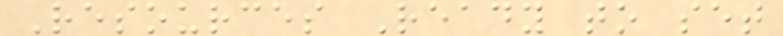Resources Ready to set
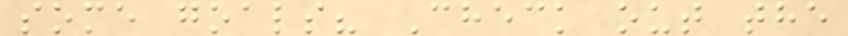some goals? Check out the
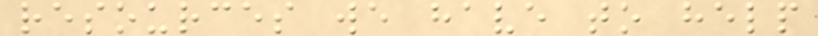resources we have to help
